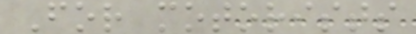For motorists
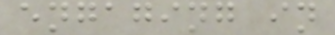engaging in
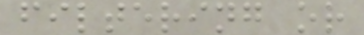filtering or
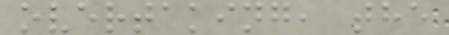overtaking, the
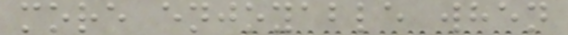more enjoyable when
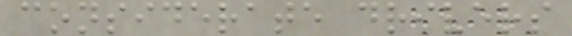considerate drivers
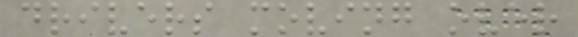drivers moving over
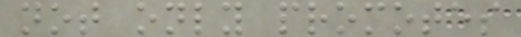not only promotes
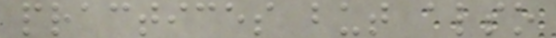practices but also
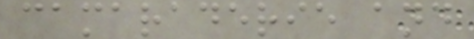camaraderie and
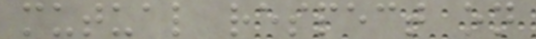mutual respect on
